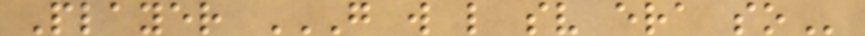Player G W L SV ERA SO
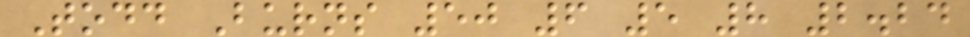Todd Burns 50 6 5 8 2.24
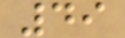49
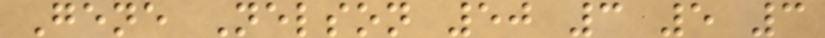Gene Nelson 50 3 5 3
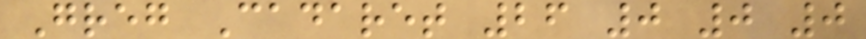Greg Cadaret 26 0 0 0
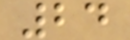24
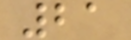21
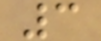3
